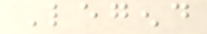Legend
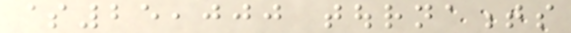$25,000 tournaments
